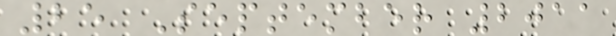25 September 2011
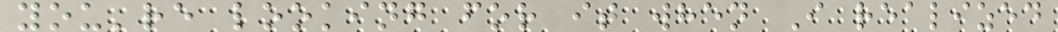you're looking for it when I realized
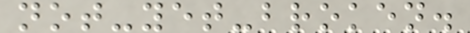not-yet-broken.
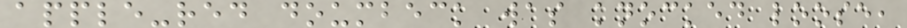apple-red doumbeck was knocked loose,
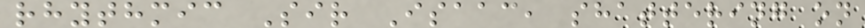rhythmic Sir Isaac, shattering on
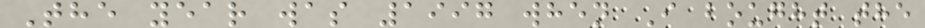The year was 1997 when I bought the
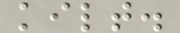kilt.
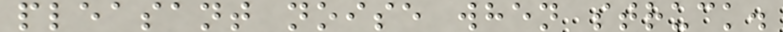pleasant noise when struck.
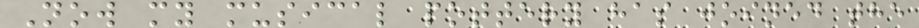Now my musical pottery has joined the
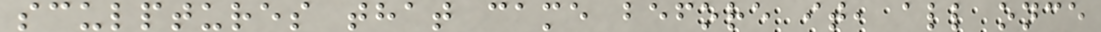sculptures that came before it, all once
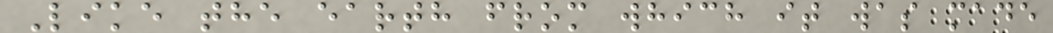Like the earth from which it was made
